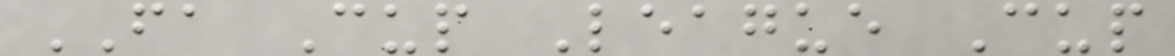FA Cup League Cup
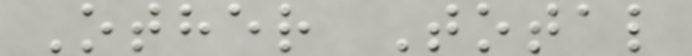Other Total
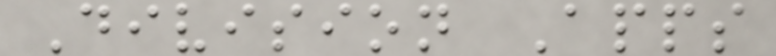Division Apps
